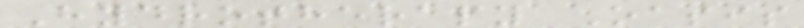Hydrotherapy Oasis
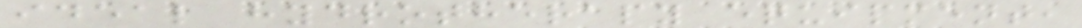ideal hydrotherapy equipment,
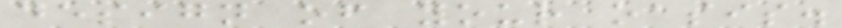design of your oasis.
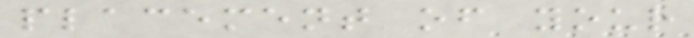placement of your
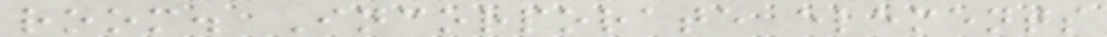room. Incorporate elements
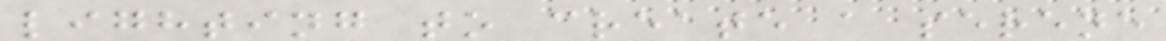lighting to create a serene
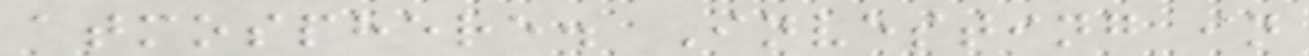atmosphere. Investing in
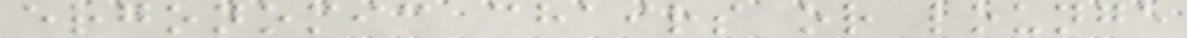ergonomic chairs or lounge
